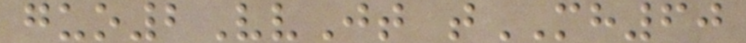guo2VvJt tMH60
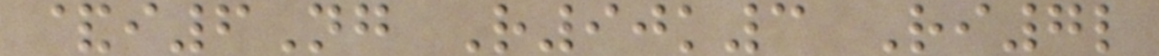&i6Ng R90k3 Ri7l
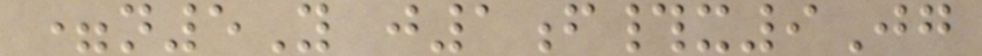=n5Y j1f#x9Jg
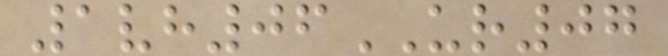1vh06UR07
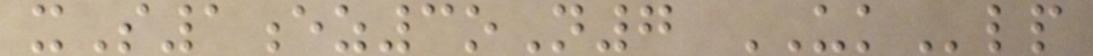xS1ez3oN7 UKlp
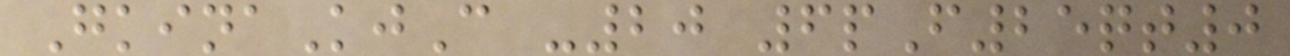GkinaKjC -20 6pF25qt0
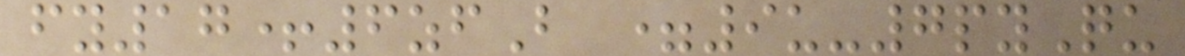fy17+6zfB =9u-7pyQu
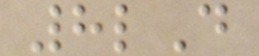8lD
